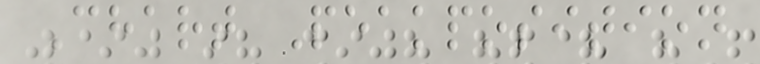Chart Peakposition
